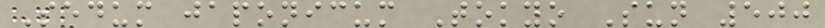Sedum japonicum Tokyo Sun 500
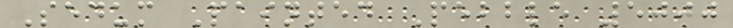Sedum Painted Pebble 5000
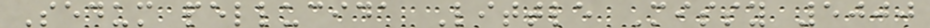Sedum pellucida Little Missy 5000
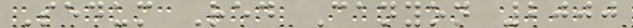Sedum Red Canyon 2000
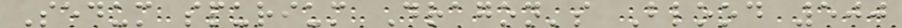Sedum spurium Dragon's Blood 500
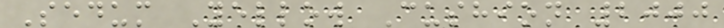Sedum Yellow Cushion 2000
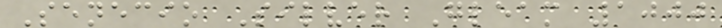Senecio Silver Gleam 1000
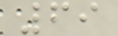69
